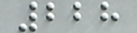228
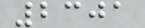2301
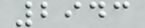2943
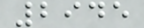2945
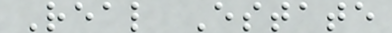Real Estate
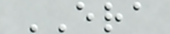ERA
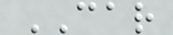CAR
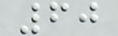60
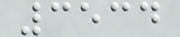3534
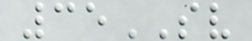35SV
